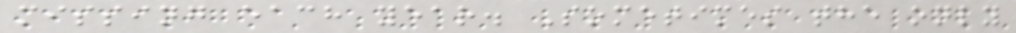missing each year. Sometimes the only
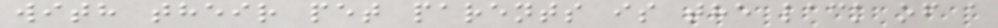with their pet parents is the lack of a
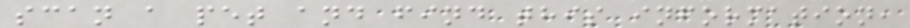scan a pet and find this information,
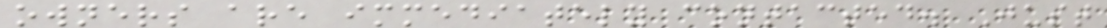owners are immediately contacted. Just
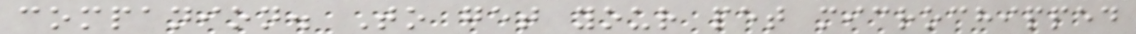companion. To get your pet microchipped
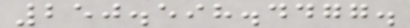250.598.4477.
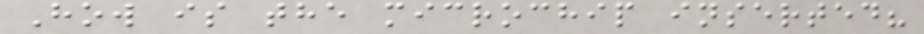How is the microchip inserted?
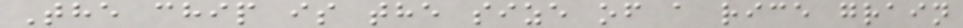The chip is the size of a rice grain
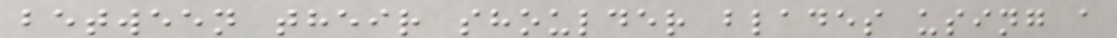between their shoulder blades using a
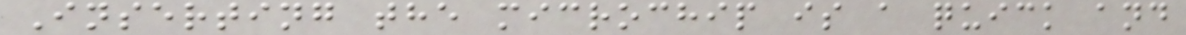Inserting the microchip is a quick and
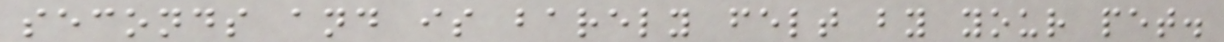seconds and is barely felt by your pet.
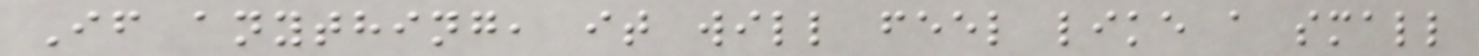If anything, it will feel like a small
